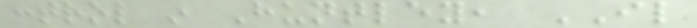control in Huntley, IL
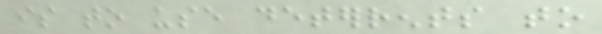is to use deterrents to
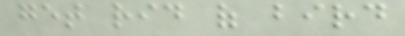get rid of bird
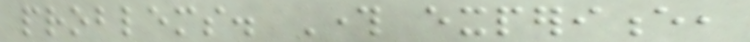problems. Through experience,
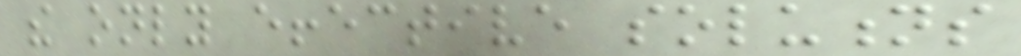the only effective solutions
